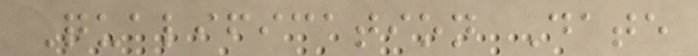Qualification Date
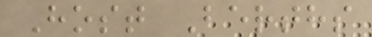Host Berths
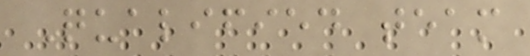Qualified team
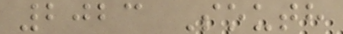2023 South
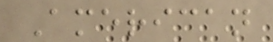American
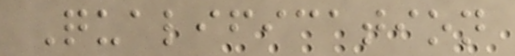Qualification
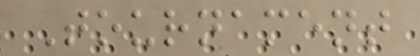Tournament
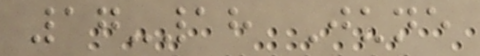17-18 June
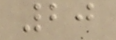20
